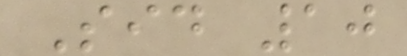Sid 10
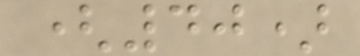(40)
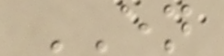EN
